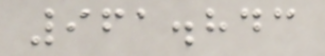961.843
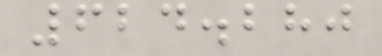624.280
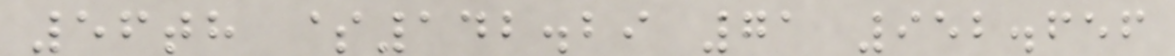56th $142.29 71 952.656
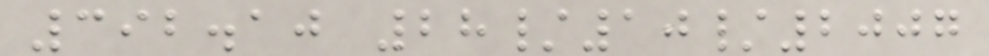392.10 28/10/2007
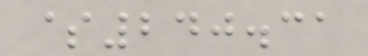$240.31
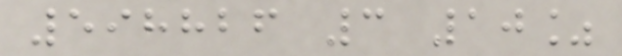598826 3 10%
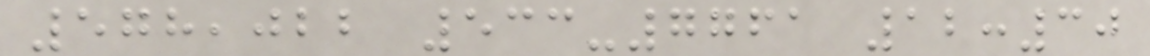578,022 533-7761 12:30
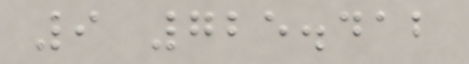9 725.412
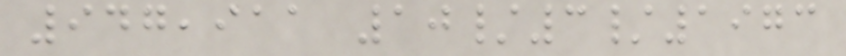947,911 10/3/1973
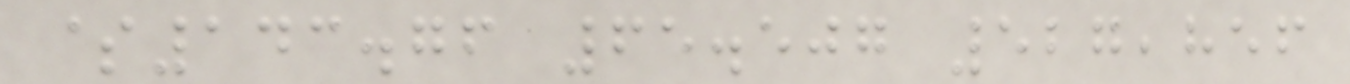$143.76 65.507 527,856
